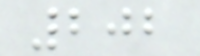202
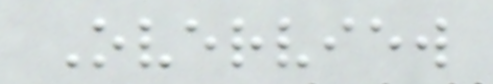Overview
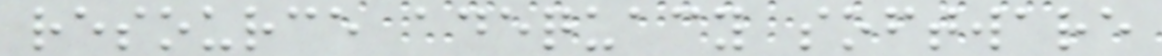resource adequacy software
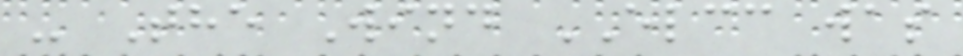- The Wind ELCC was
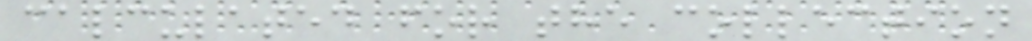calculated for the collection
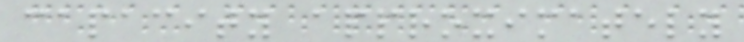capacity approximately
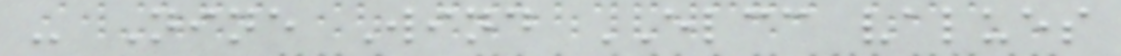- Nine Wind ELCC values
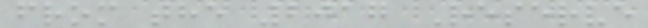from the 2017 Reserve
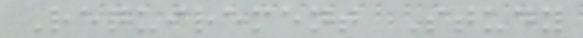Requirement Study
